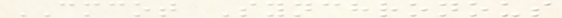CMCOT Synchronous
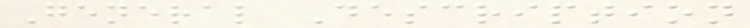General Description
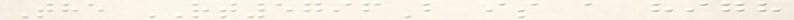The RT5796B is a high
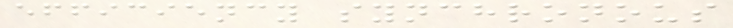efficiency synchronous
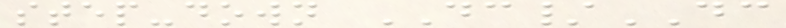step-down DC/DC
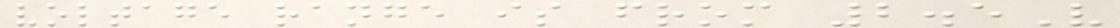voltage range is from 2.5V
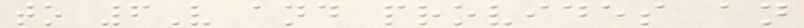to 6V and provides an
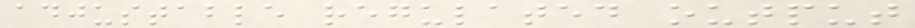adjustable regulated output
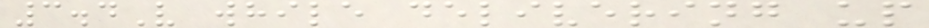3.4V while delivering up
